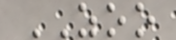ZOO
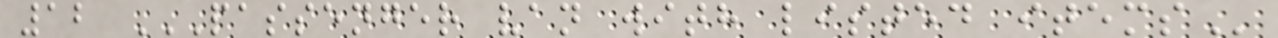12 PASSENGER VAN WITH LISTED ITEMS
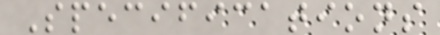Specifications
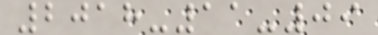2018-11-09
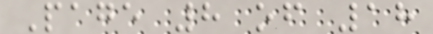Page 8 of 18
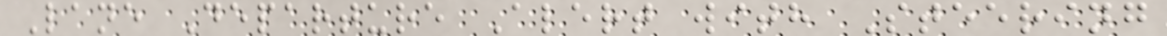Lane Departure Alert with Steering
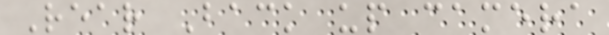Rear Back up camera
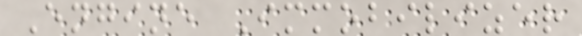Engine Immobilizer
